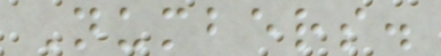Numbers.
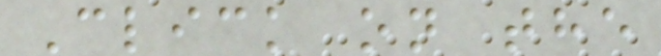Click on the
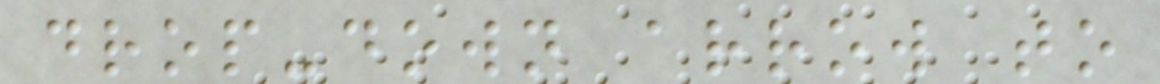drop-down arrow to
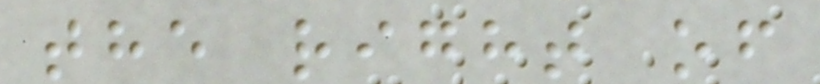the right of
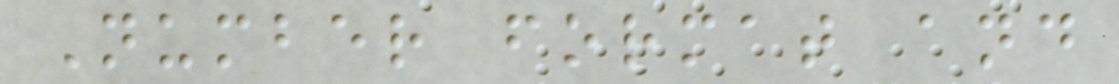Number format and
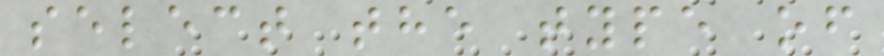select the type of
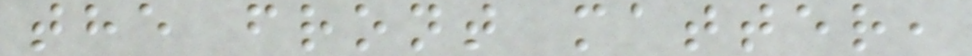the front matter,
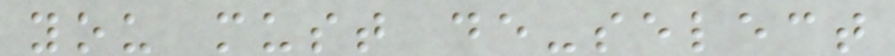you must de-select
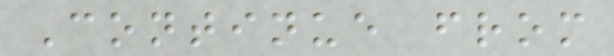Continue from
